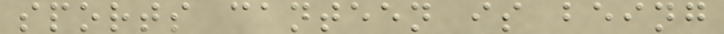sports canteen is being
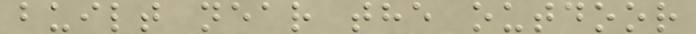built near the outdoor
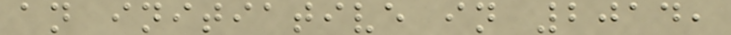an initiative in 2014,
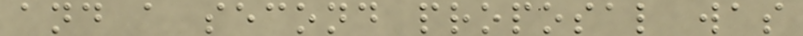and a second proposal was
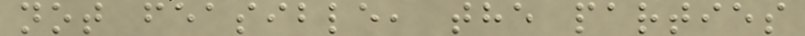not feasible, the parties
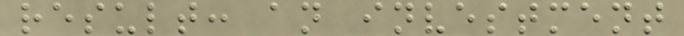result: an investment
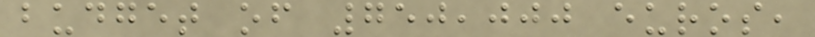budget of 750,000 euros,
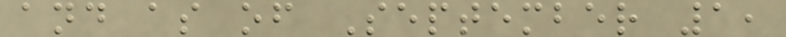and as of September 1,
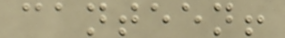canteen!
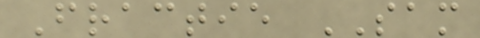Fractie SAM
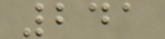241
